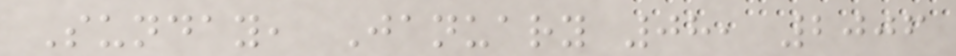Sunday, January 08, 2006
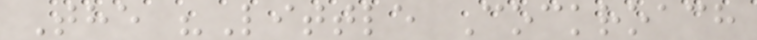The "Little Cockroach
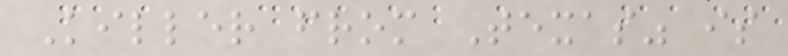Killer from Texas" is
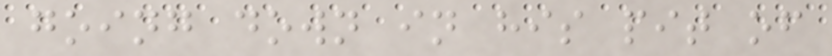going down in his pit of
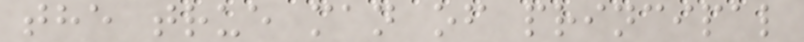the true man of principal
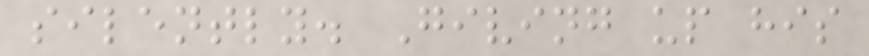silently. Giving up his
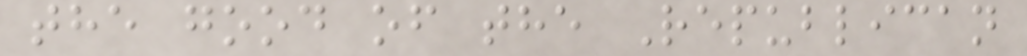the good of the Republican
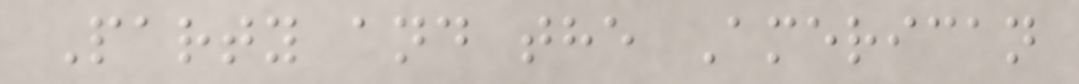Party and the American
